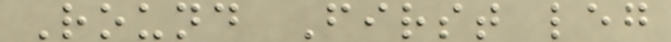Round First leg
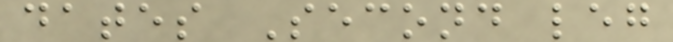dates Second leg
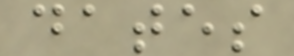dates
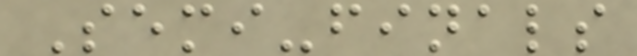Semi-finals
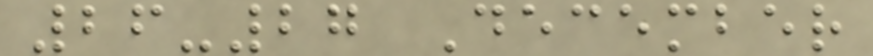26-27 December
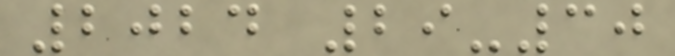2024 29-30
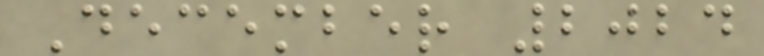December 2024
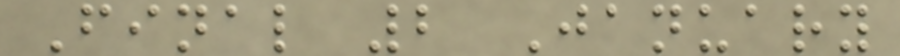Final 2 January
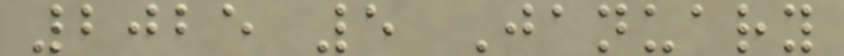2025 5 January
